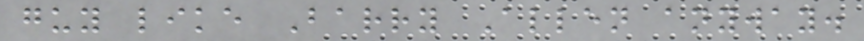guy like Barry Allen anyway.
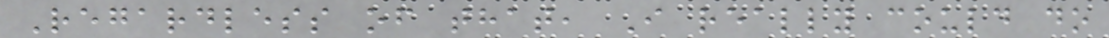Regardless of that, I really could do
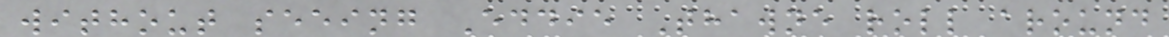without seeing Eddie Thawne roll around
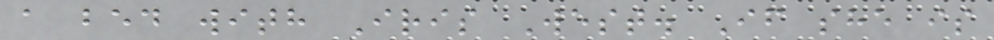a bed with Iris West. If she is
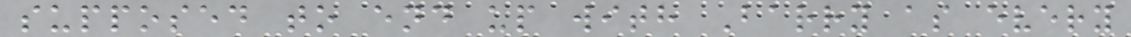supposed to end up with Barry as every
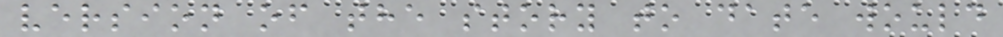version of the story to date would
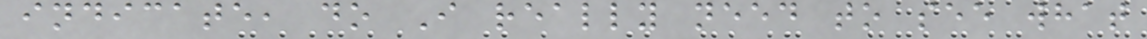indicate, do I really need to see what
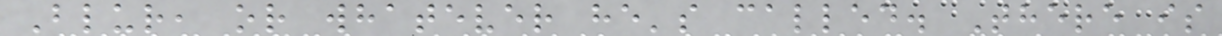Blur, or whatever he's called. There is
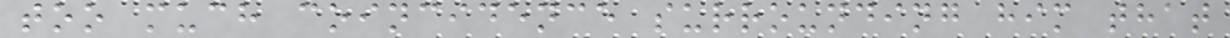too much coincidence surrounding him that
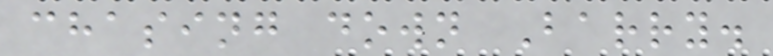chasing down Barry.
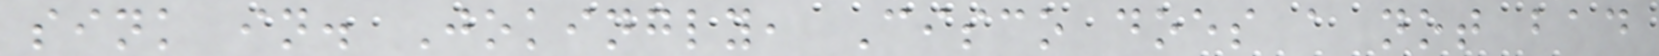sink in. Jokingly, Cisco does a not bad
